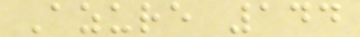Azure 144
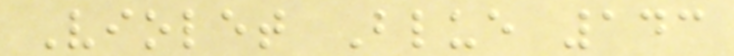Violet Blue 143
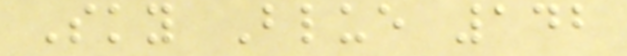Sky Blue 142
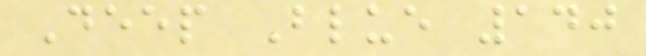Deep Blue 140
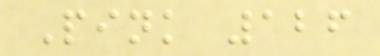Pink 126
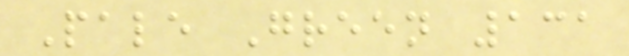Pale Green 131
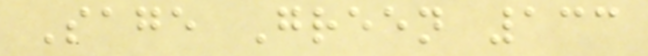Sage Green 133
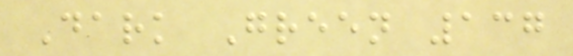Dark Green 137
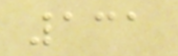131
